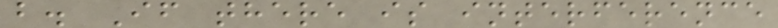b. If there is interference
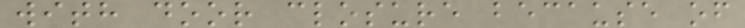with door closure because of
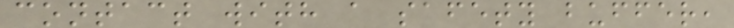contact with a safety buffer,
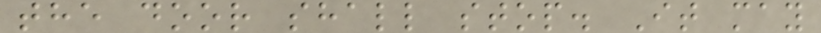the door shall stop. It may
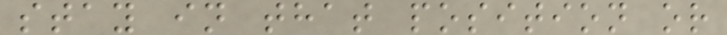stay in that position or
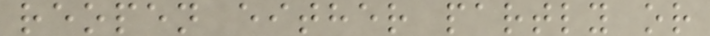reopen either partly or
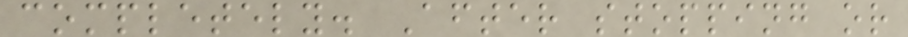completely. After stopping or
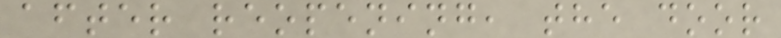after reopening, the door
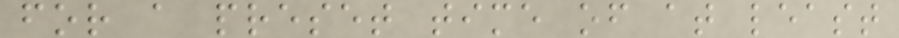for a preset time of at least
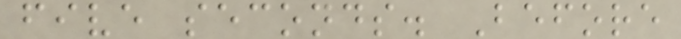five seconds. Before
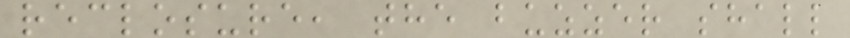reclosure, the buzzer shall
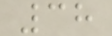38
